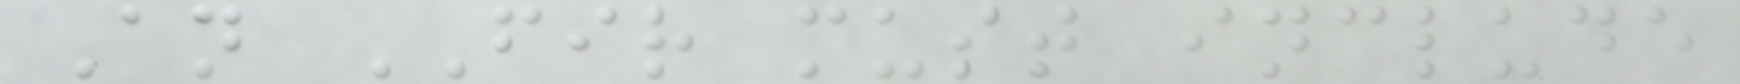An FIR must include
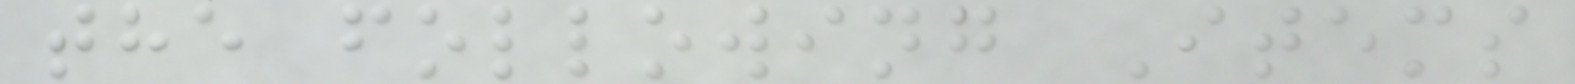the following Items
